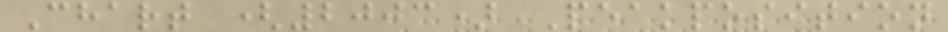Chart (2003) Peakposition
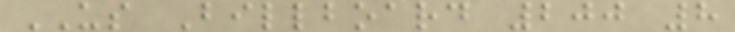US Billboard 200 8
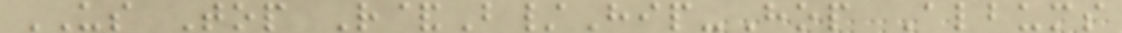US Top R&B/Hip-Hop Albums
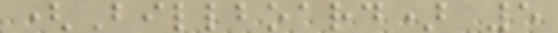(Billboard) 5
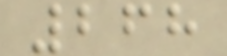268
